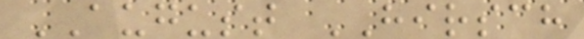AUGUST HIRSCH
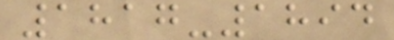1817-1894
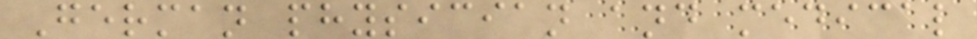German physician and medical
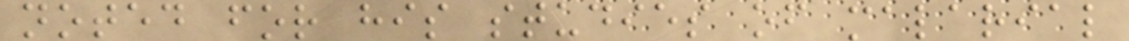noted for his studies of malarial
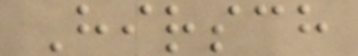Hirsch
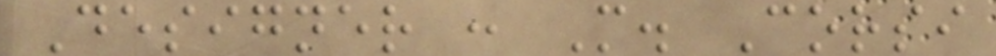Designer : M. Corsi
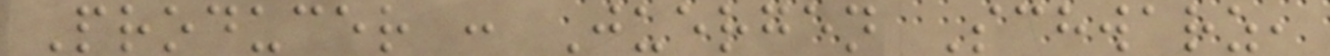Producer : Juergen Schwarz,
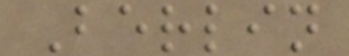Berlin
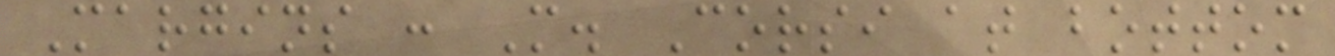Margins : M. Corsi at bottom
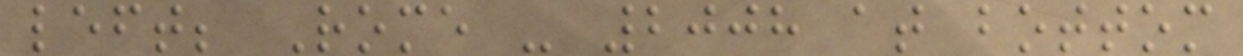left; Rome - 2008 at bottom
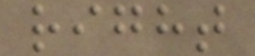right
